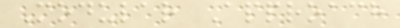Modular Approach
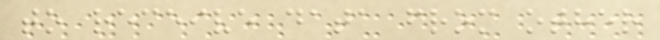to receive data from other
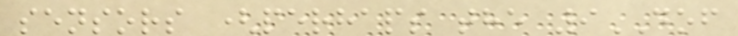sensors (perhaps the 9DOF
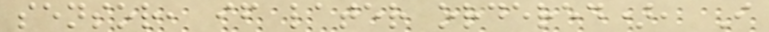sensor, if later ordered), I
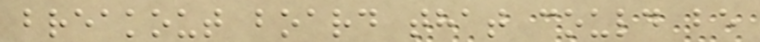breakout board that could be
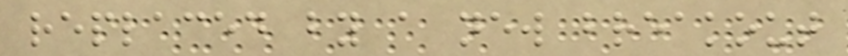replaced by a new breakout
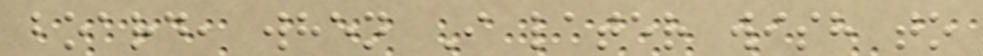board, when I later wish to
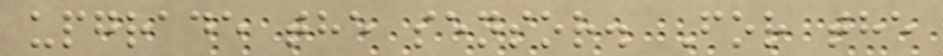upgrade the sensor. For the
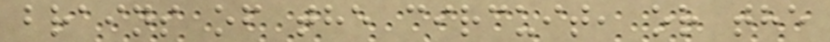brains of the circuit, or the
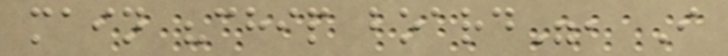main "chip board", I
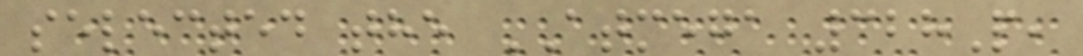selected the ATMEGA 328P,
